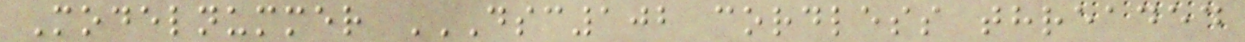Modelnummer DSC102 CORDLESS THREADED
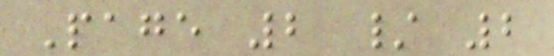Page 2 / 2
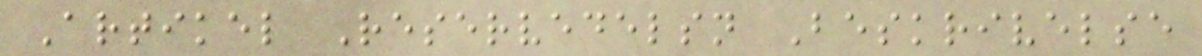Artikel Reservedelsn Beskrivelse
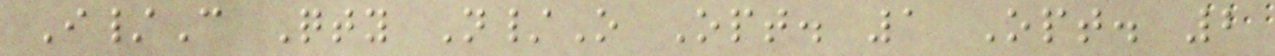I/C Qty N/O Opt. 1 Opt. 2
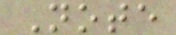Note
